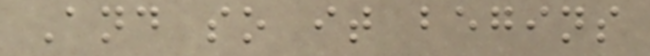And so it begins
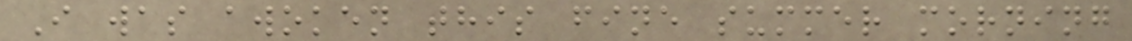I was awoken this fine summer morning
